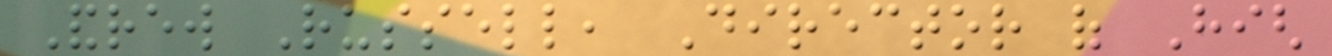Andrew Russell, Director of High
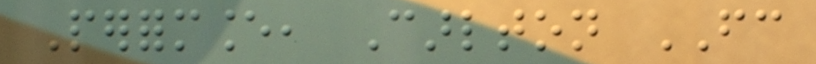Performance, Carlton FC
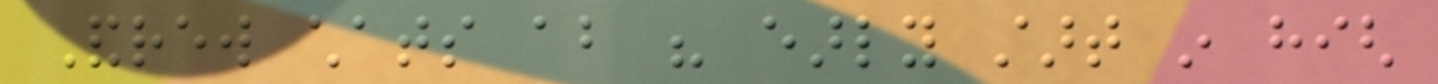Andrew chats about his early start in high
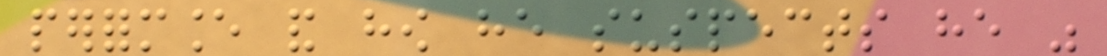performance and how he suspects he was
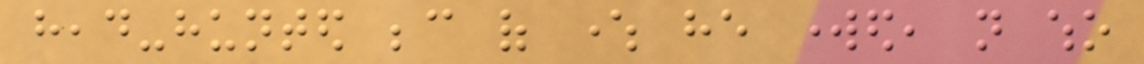head-hunted because of where he worked, not who
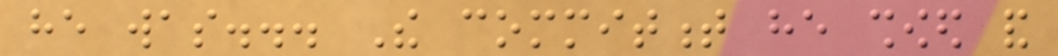he was... The commitment he showed and
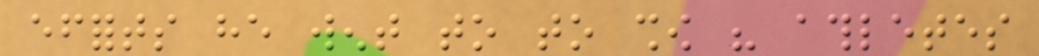efforts he went to to show his athletes
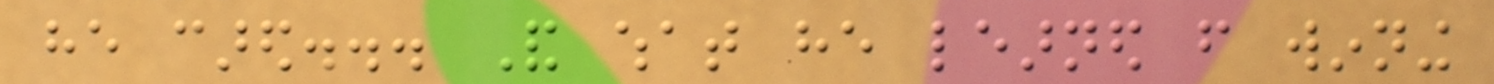he cared... And what he learned from winning
